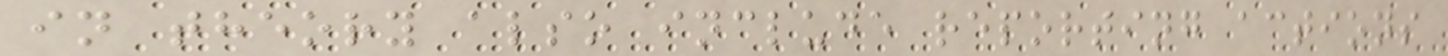in theory also include reporting actions
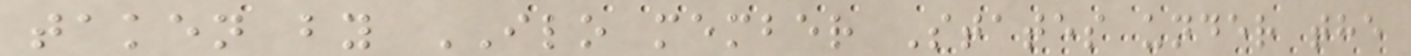taken by ILO member States under the
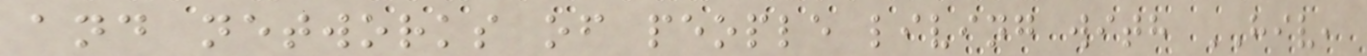and networks of people living with HIV,
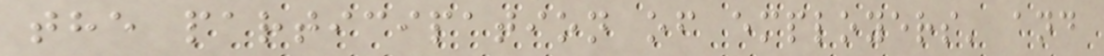the participation of employers' and
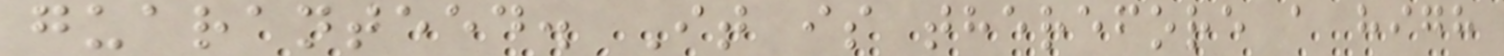guaranteed. It is therefore a high
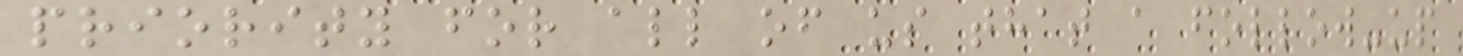priority for all of us that a follow-up
